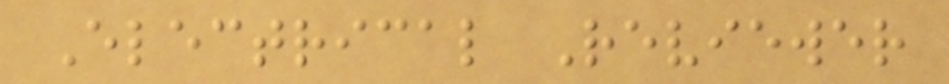Electrical Reviewer
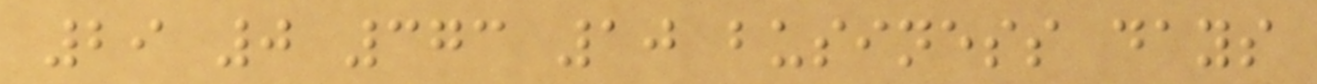29 0 373 10 business days
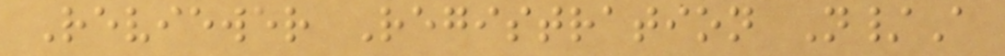Reviewer Registration N/A
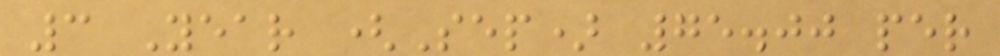3 Year (Sep) 75.00 per
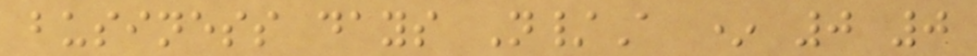business days N/A * 0 0
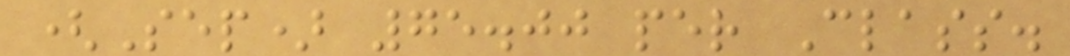(Sep) 75.00 per Class.
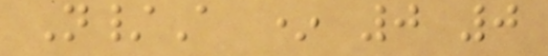N/A * 0 0
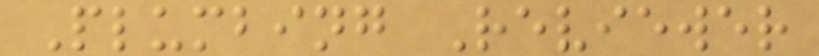Plumbing Reviewer
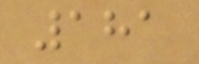181
